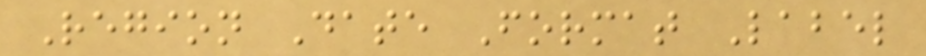Region Date Format Label
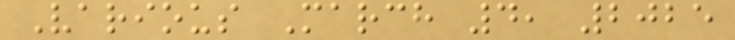Various March 4, 2025
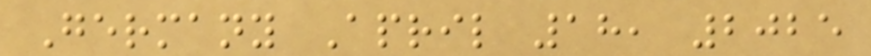Germany April 18, 2025
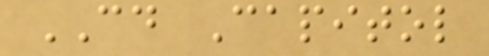CD Capitol
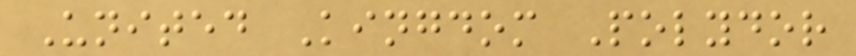United Kingdom Polydor
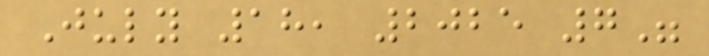July 18, 2025 7"
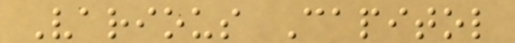Various Capitol
